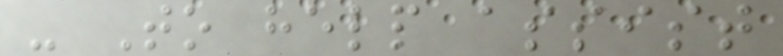- To help assist
